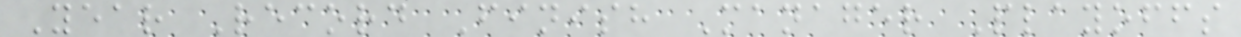Year Record Finish Manager Playoffs
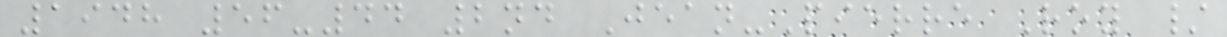1948 56-44 2nd Jean-Pierre Roy /
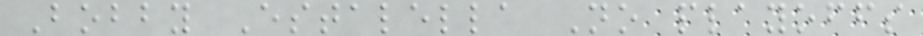Bobby Estalella No playoffs
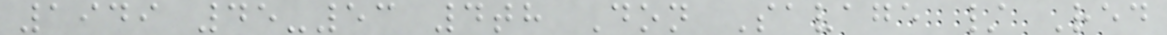1949 45-53 4th Don Savage / Red
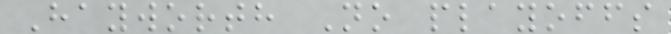Hayworth No playoffs
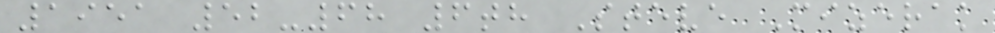1951 52-68 6th Steve Mizerak
